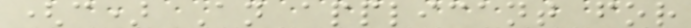(c) An applicant for
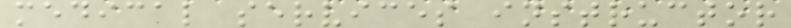medical services instructor
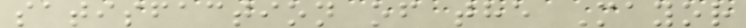satisfaction of the Mayor
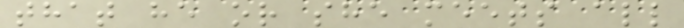that he or she meets all
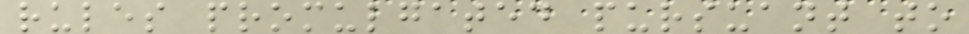rules promulgated pursuant to
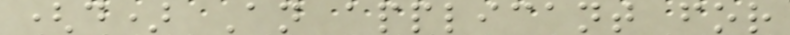(d) An applicant for
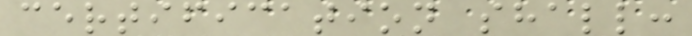certification shall:
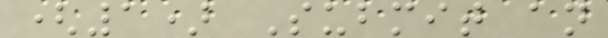(1) Submit an
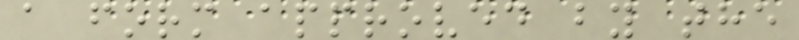a form approved by the
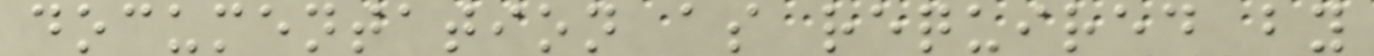documentation as required by
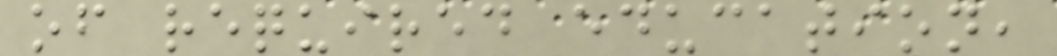of required education,
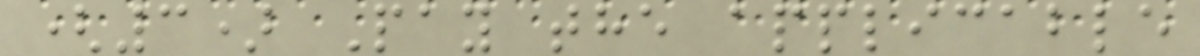(3) Pay the applicable
